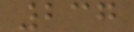237
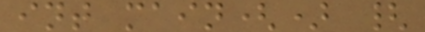int main() {
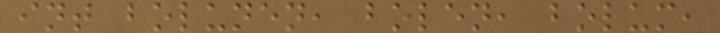int bolunen, bolen, bolum,
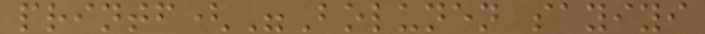printf("Bolunen sayiyi
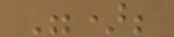");
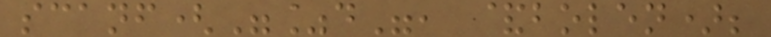scanf("%d", &bolen);
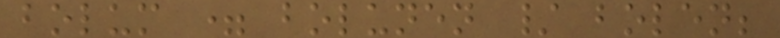bolum = bolunen / bolen;
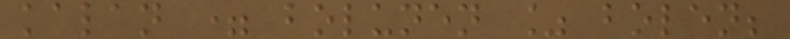kalan = bolunen % bolen;
